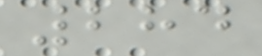284
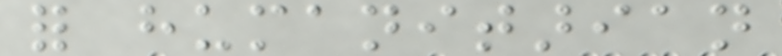for humanitarian
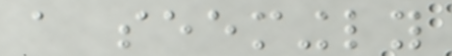a seemingly
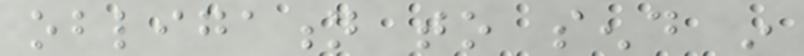obligation to send in
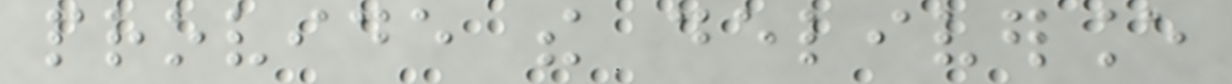provide the deliverance
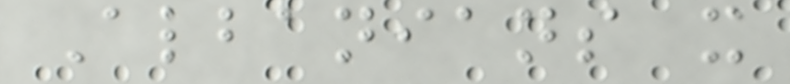Albanians it
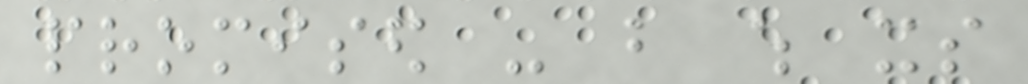promised - but which its
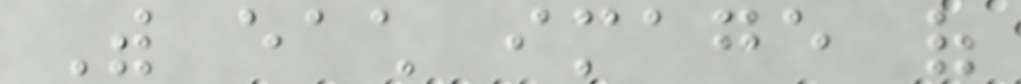With each image of
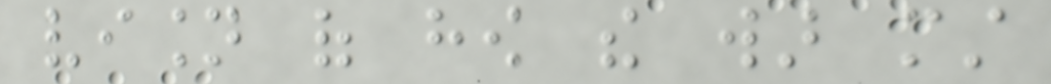vision of how the war must
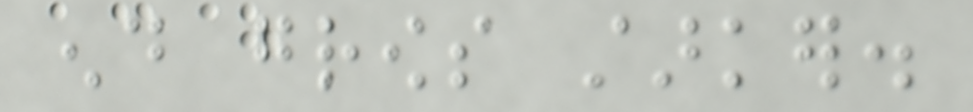end grows starker.
